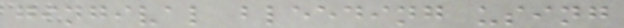gingival bleeding using
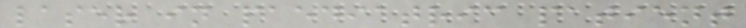laser in paediatric patient
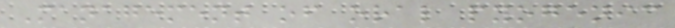Management of oral pyogenic
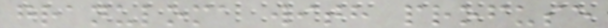granuloma with profuse
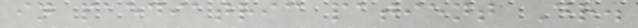in paediatric patient Dr.
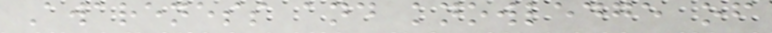Awareness and knowledge of
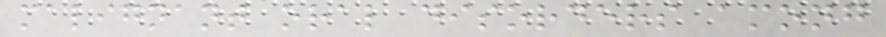malignant oral disorders among
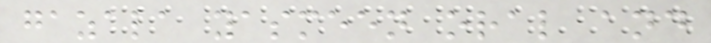gazala yasmeen oral and
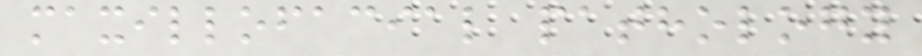maxillofacial pathology
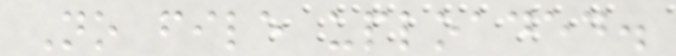No file uploaded.
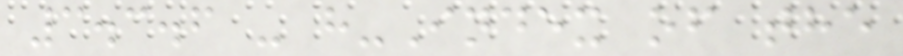3.3.6 - h-Index of the
